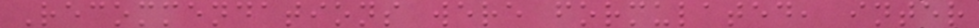Recommendations were formulated, inter
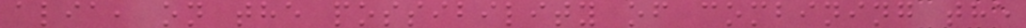alia, on the possibility of combining the
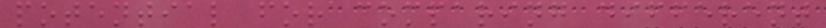potential for comparing different
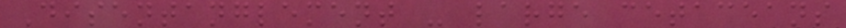Disentanglement - large cetaceans
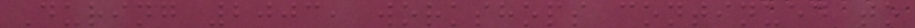During 2003, workshops continued to
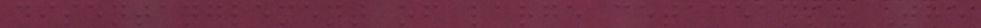disentanglement of large cetaceans. The
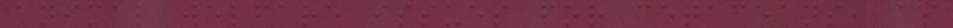animal welfare issues for cetaceans, as
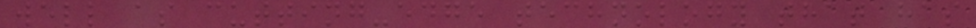well as cutting-edge technology that has
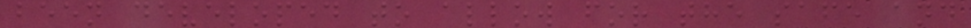been developed to allow for the safe and
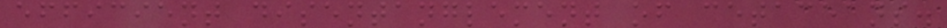efficient disentanglement of cetaceans.
